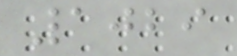1029
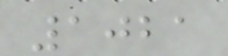1021
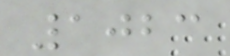1023
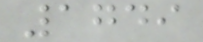1749
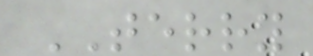TERRY
